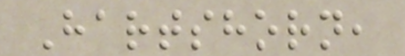Hartshorn,
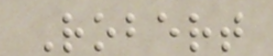Robert
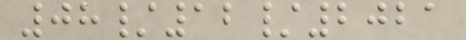08/12/2021
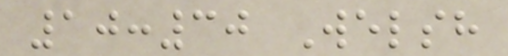10:30 Welsh
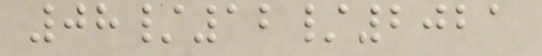08/12/2021
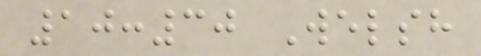10:30 Welsh
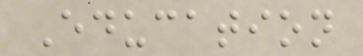Education
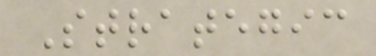Strategic
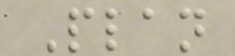Plan
